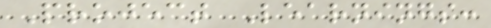Project Learnings:
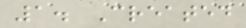1. Created
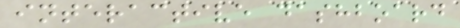interactive dashboard
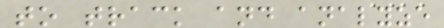to track and analyze
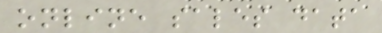online sales data
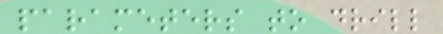parameters to drill
